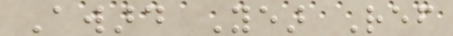Award Year Ref
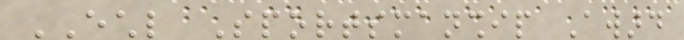ECHL Sportsmanship Award
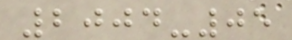2004-05
